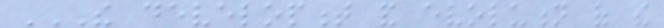THE DEVELOPMENT AND EVOLUTION OF THE
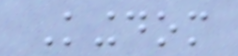Kingdom
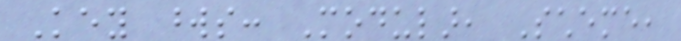Key words: Modular, Scheme,
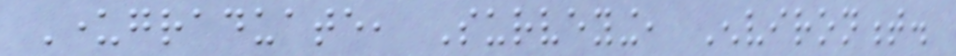Undergraduate, Surveying, Environment.
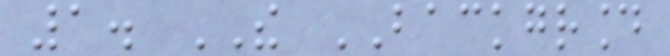1. THE BACKGROUND
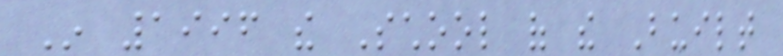In 1996 the School of the Built
